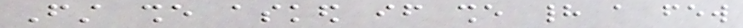First she asked if she had a few
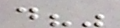do?"
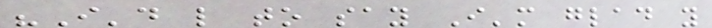"I'd like to say I'm glad you
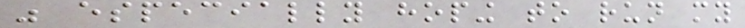was especially hoping to run my
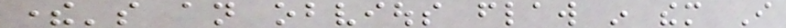there's an obvious flaw in them I
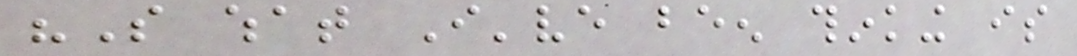"So what I've been thinking is
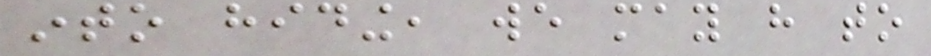into hiding, we may have to
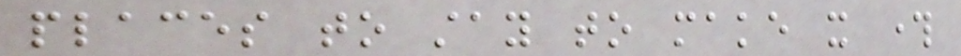places to stay to make it through
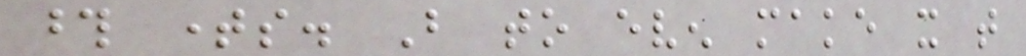those times. But to even make it that
